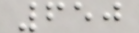650
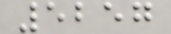5257
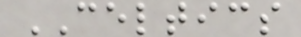CELTICS
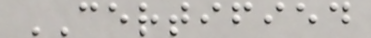CERTIFIED
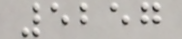5257
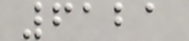6121
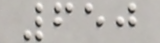650
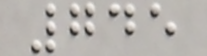745
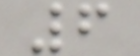6
